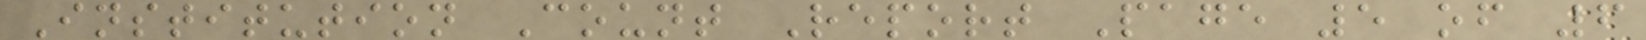Institution Count Report Page 5 of 6
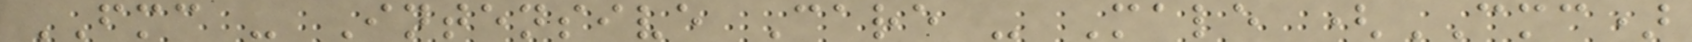FMC - Intensive Care - Male (CMC)
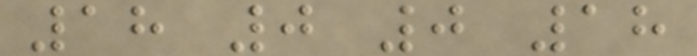18 0 0 18
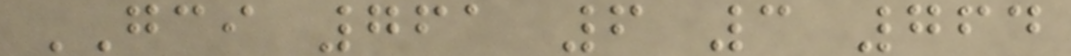GCI 761 6 3 764
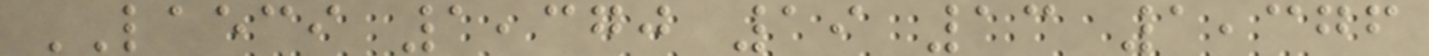LAECI 1,370 19 13 1,376
